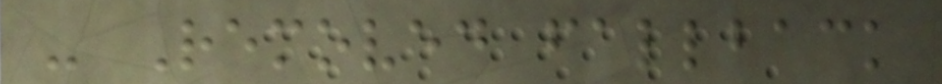- Removed fallback
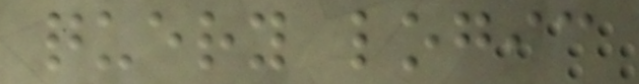query logic
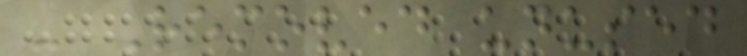- Removed unused
